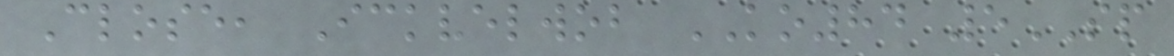Close, Ickvelwob KO84 5SP
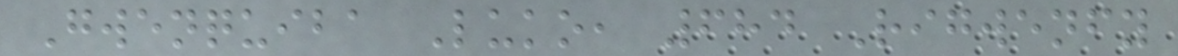Gwenquiba Luko, 684 Rigwenfy
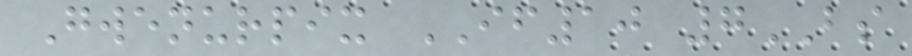Gwenurpix IF10 7BS
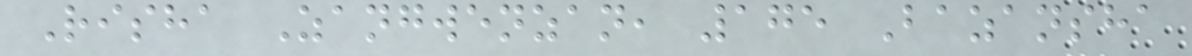Risha Zangwenzan, 175 Bazansha
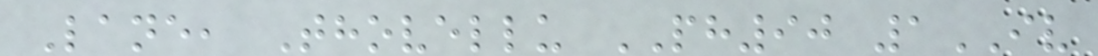Lane, Thovellu PH90 1IV
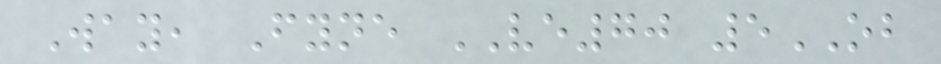Way, Fyne VE70 5OB
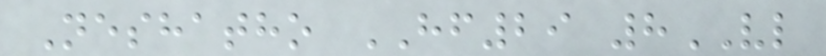Neshatho HF29 8VL
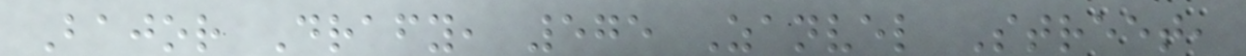Bajor Drafy, 575 Zanvel Street,
